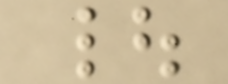|
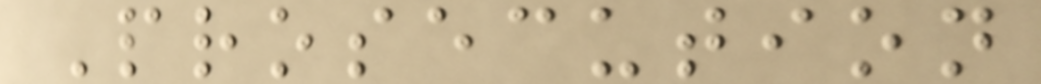Prosecution
